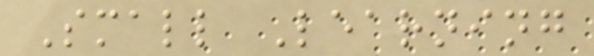Small Learning
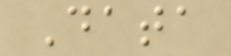Data
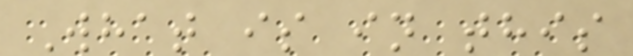What is in this
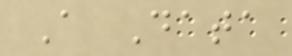A Data
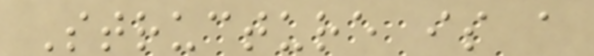Structure is a
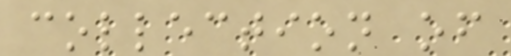collection of
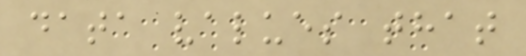data values that
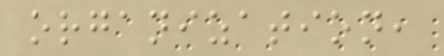organization,
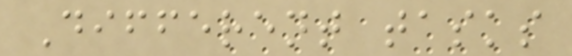Different tasks
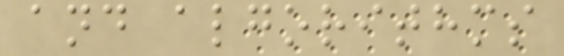and algorithms
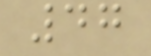47
